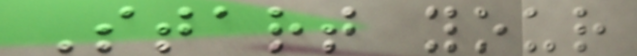Start your
